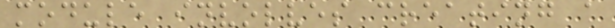module involves creating a
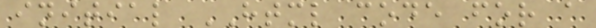initial HTML code for a
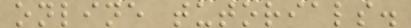online tutorials.
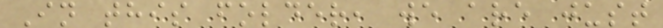In this folder, we are just
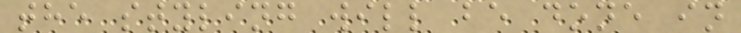the styling will be done in
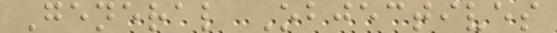General Objectives
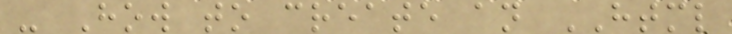- How to create an HTML
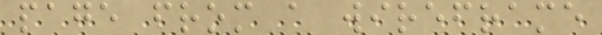page from a wireframe
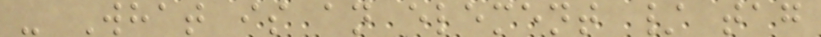- What is an element / tag
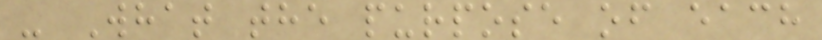- What the purpose of each
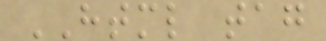HTML tag
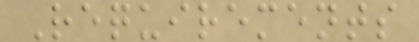Requirements
